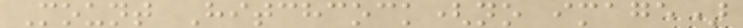Mount Hitchcock(no image)
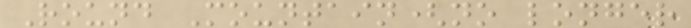Round Mountain(no longer
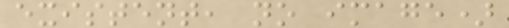existent, no image)
